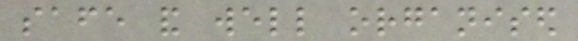safe and well organised
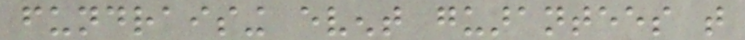fundraising event guarantees that
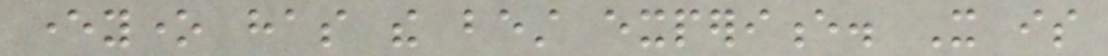everyone has the best experience. It is
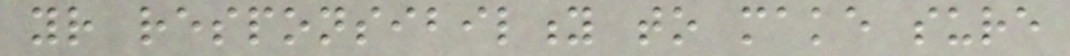your responsibility to make sure
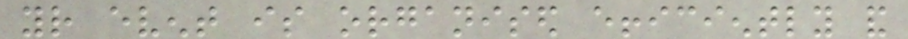your event is organised efficiently and
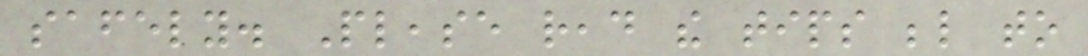safely. Please read the tips below to
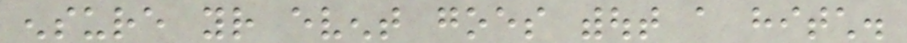ensure your event goes without a hitch.
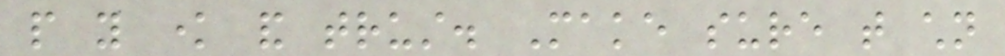people you know and trust. Make sure that children
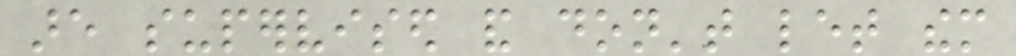are supervised and don't let them
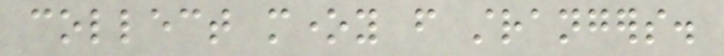collect money from strangers.
